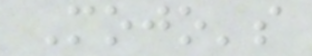Mojo's
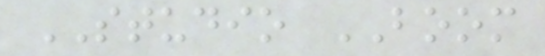STUDIO BOOM
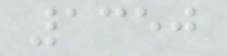1350
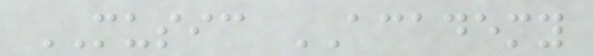MUSIC ACADEMY
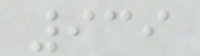939
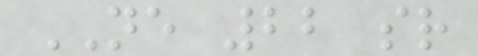NE 22 sr
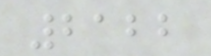2122
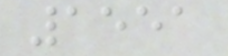1551
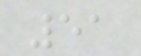51
